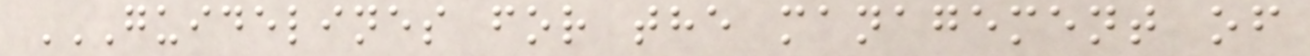GUIDELINES FOR THE MANAGEMENT OF
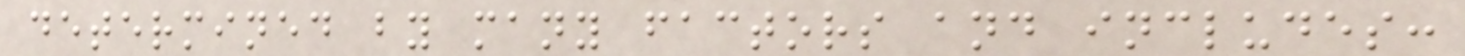determined by many factors and includes:
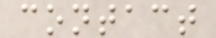contact
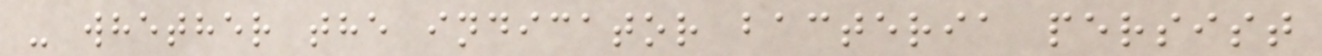- whether the indicator bacteria persist
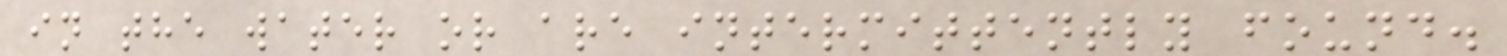in the water or are intermittently found.
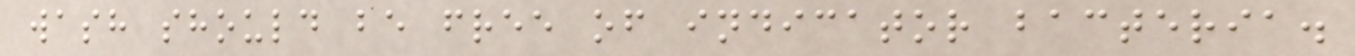wash should be free of indicator bacteria.
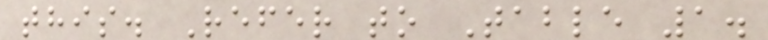this. Refer to Table 1.
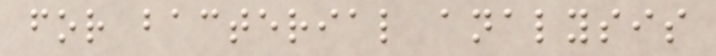for bacterial analysis
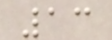13
